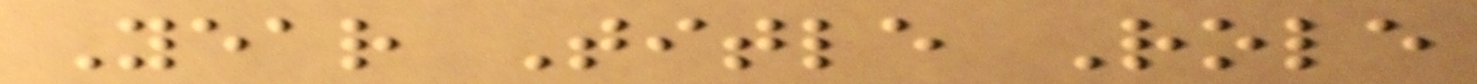Year Title Role
